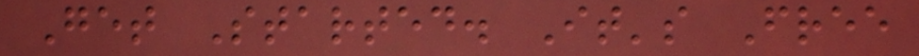Get Started. It's Free
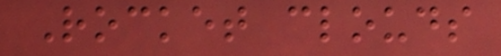Rocket clouds
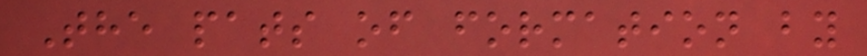The pats of formation by
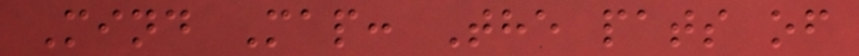Mind Map: The pats of
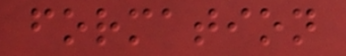formation
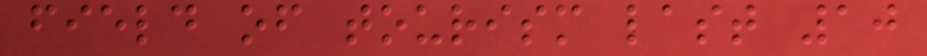field of tourism last 10
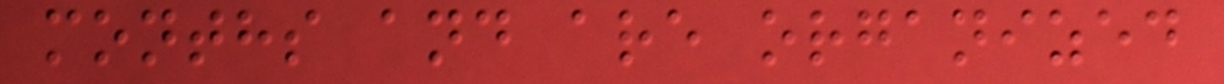months and are organized
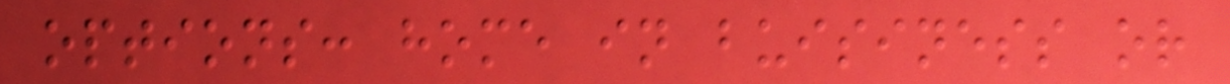options: home in buisiness or
